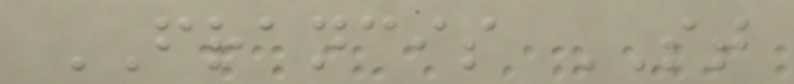FRANCIS ST
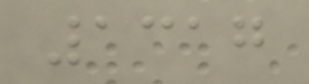1317
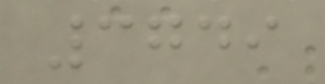3749
